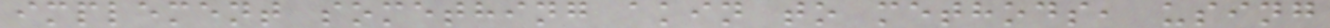implement something akin to methods, using
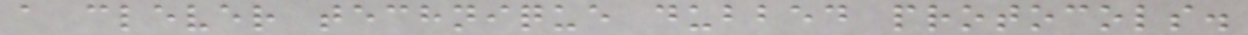a clever technique dubbed protocols.
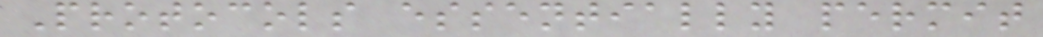Protocols essentially permit
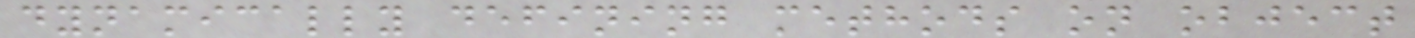dynamically defining methods on object
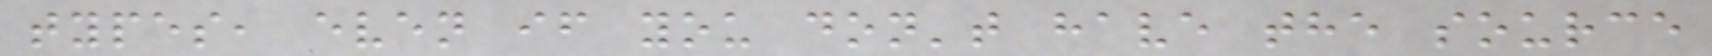types, even if you don't have the source
